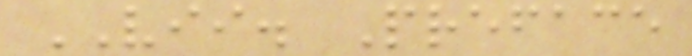VII. Preface
